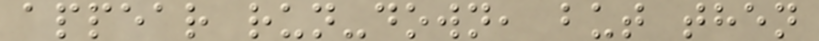appear run-down, but then
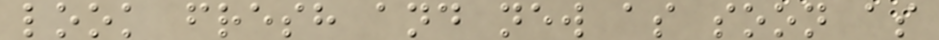look fresh and new as soon as
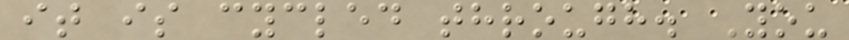it is cycled through. You
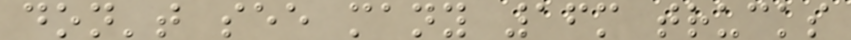don't see many 16m trucks
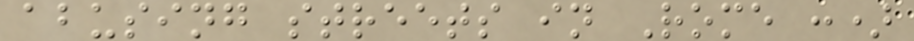abusing streets in Rome :)
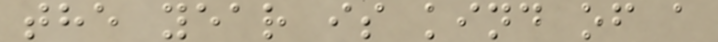the year is kind of a
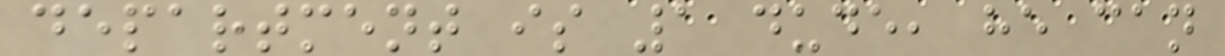department is 1 dude, he can
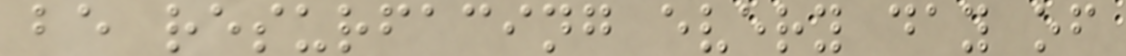be resurfacing every day of
